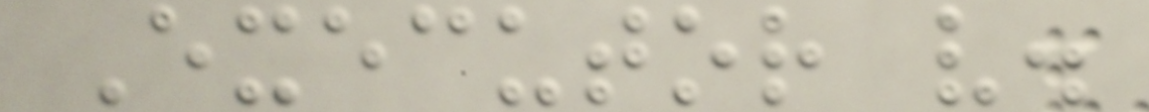Executor v.
